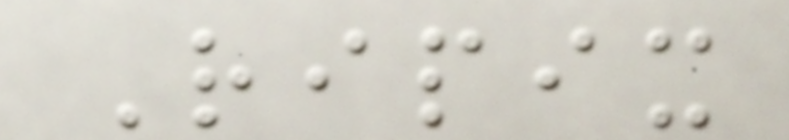Ripix
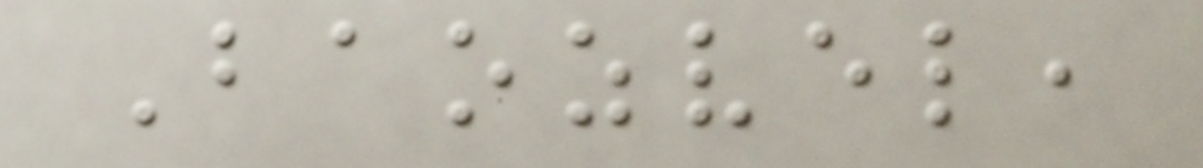Baozvel,
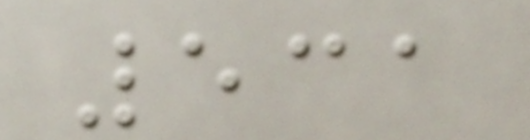531
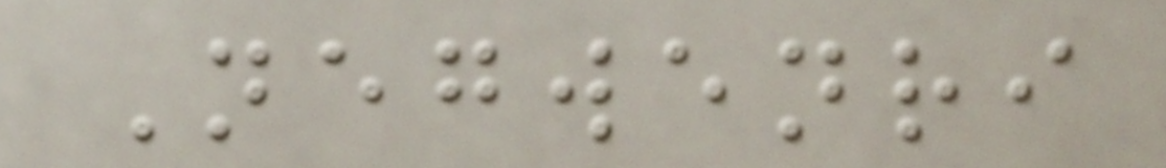Negwenri
